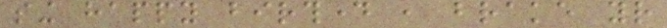sing happy birthday , brake your
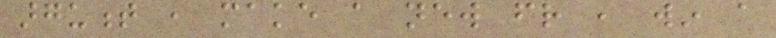argument , make a new friend , win a
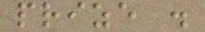prize .
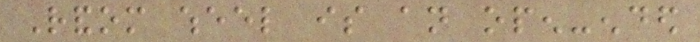Random wheel is an open-ended
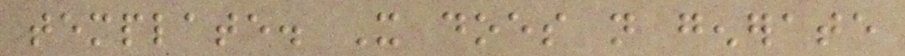template. It does not generate
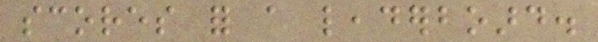scores for a leaderboard.
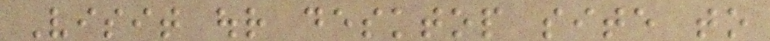Visit our desktop site to
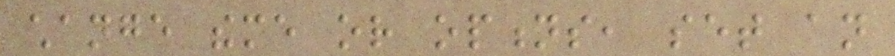change theme or options, set an
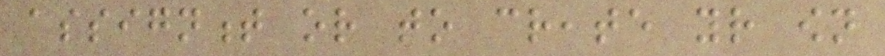assignment or to create your own
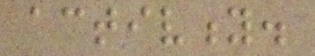activity.
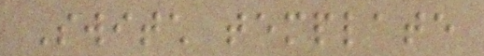Switch template
